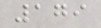179
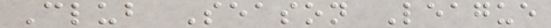Club Season League
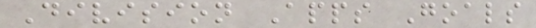Division Apps Goals
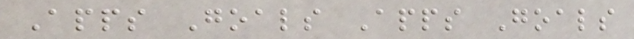Apps Goals Apps Goals
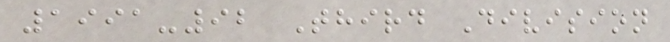1991-92 Third Division
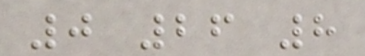0 26 8
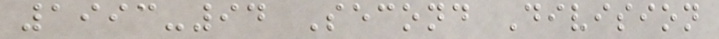1993-94 Second Division
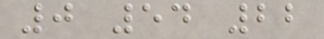0 54 22
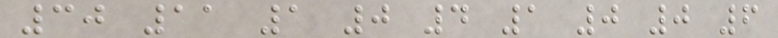30 11 1 0 4 1 0 0 6
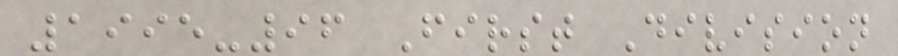1995-96 First Division
